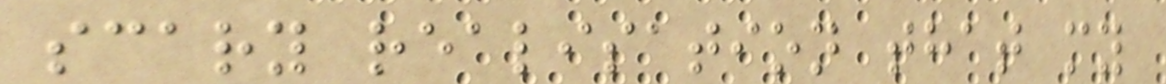scary realisation that my
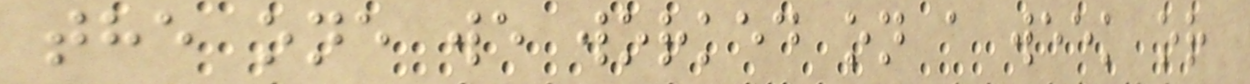the one we worked on a week or
